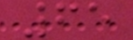65
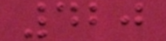420
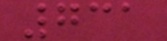731
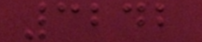3242
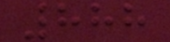888
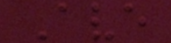Ave
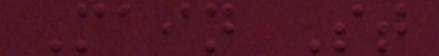Main St
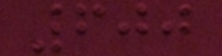600
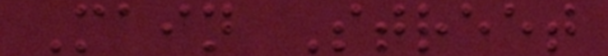Main Street
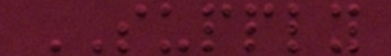SUPPLY
